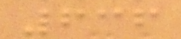636
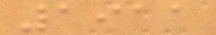1911
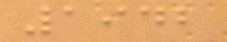1942
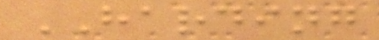HARDING
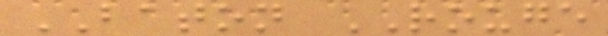BATON ROUGE
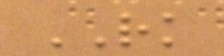RK
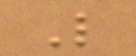L
